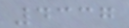4337
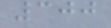300
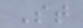St
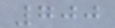700
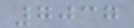7037
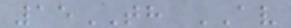15TH AV
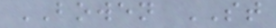BOWEN ST
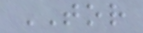TOR
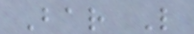Bar L
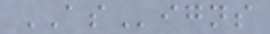ASigns
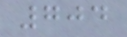704
